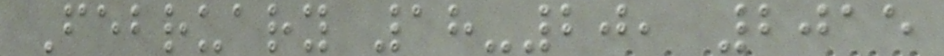February 18-20, 2015
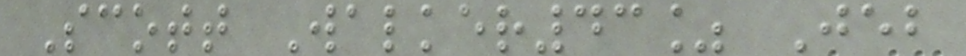Scott Walker43% Jeb
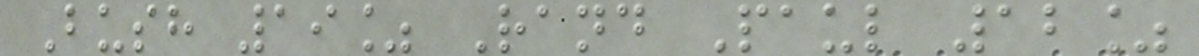Bush 19% Rand Paul 12%
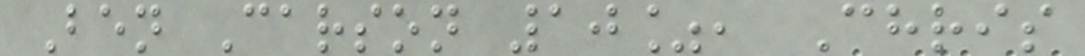Ben Carson 10%, Chris
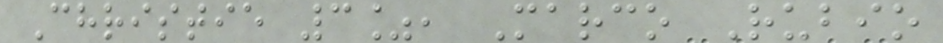Christie 3%, Marco Rubio
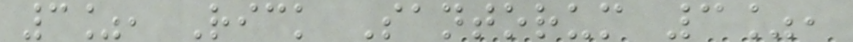3%, Rick Santorum 3%,
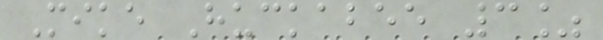Mike Huckabee 3%
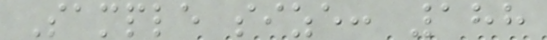Sample size: 188
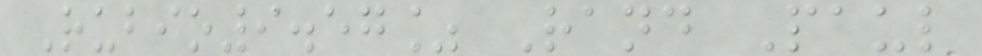Rubio9.57% Rand Paul
